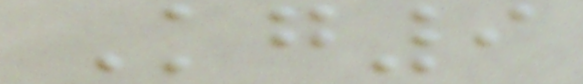Kg9
